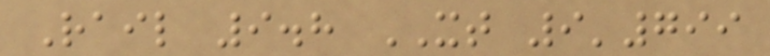Rail 9.8 XT 9'799
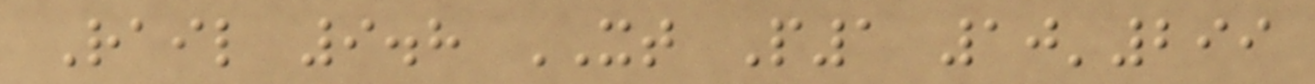Rail 9.8 XT P1 10'299
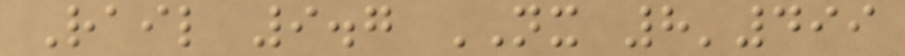Rail 9.7 NX 8'499
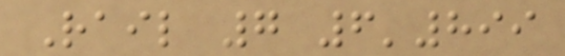Rail 7 6'899
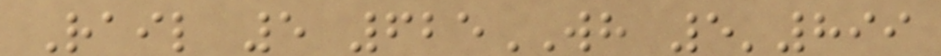Rail 5 625WH 5'899
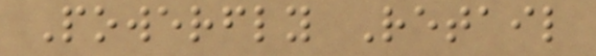Powerfly Retail
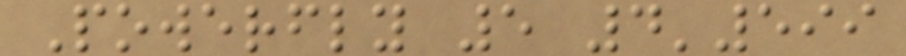Powerfly 5 4'599
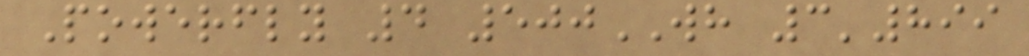Powerfly 4 500WH 3'899
